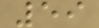59
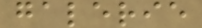galerie
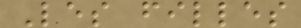Les filles
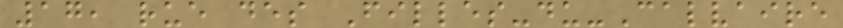17, rue des Filles-du-Calvaire
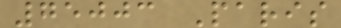75003 Paris
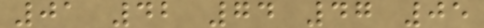01 42 74 47 05
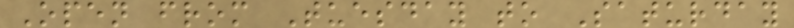Open from Tuesday to Saturday
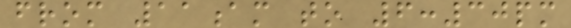from 11am to 6:30pm
